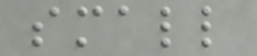small
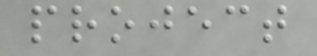project
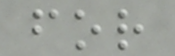for
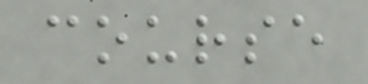course
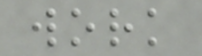work
